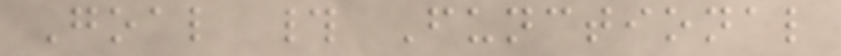Goal # Functional
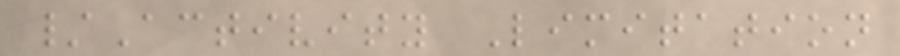/Activity Limitation
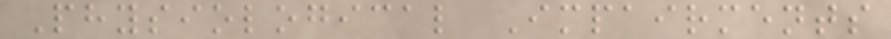Physiological Impairments
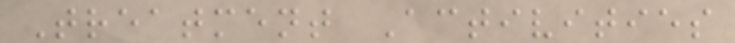Treatment Activities
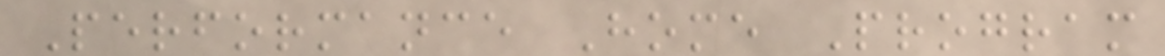Performance Home Program
